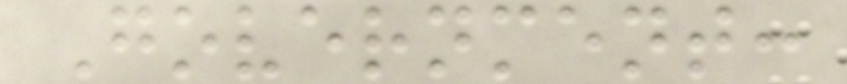Government:
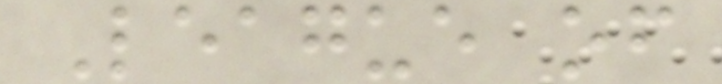League of
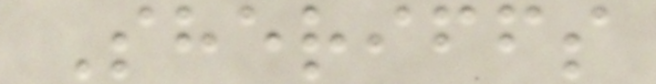Sheriffs
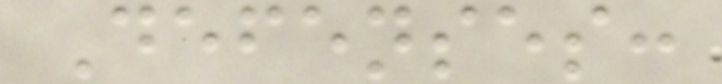Defenses:
